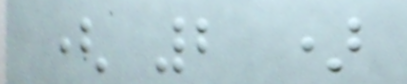( 2 )
